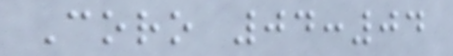Coro 04:04
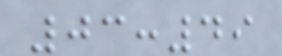03:49
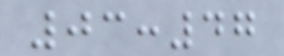03:47
